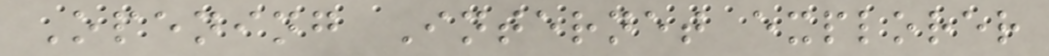Opening Internet explorer
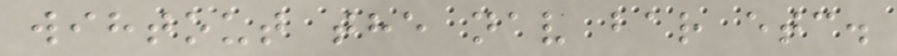wihtout the nav bar etc.
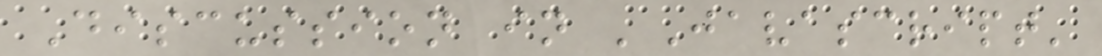Discussion in 'Javascript'
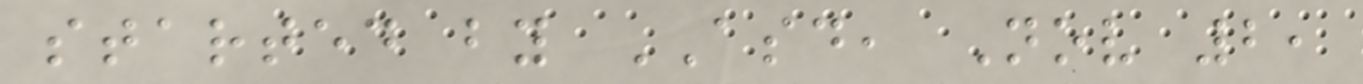started by ASD, Nov 2,
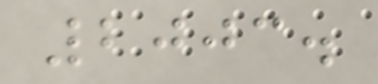2003.
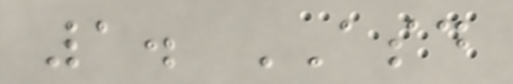1. ASD
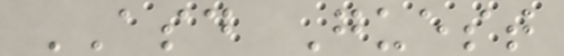ASD Guest
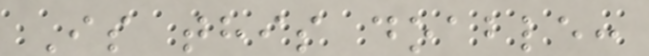Is this doable:
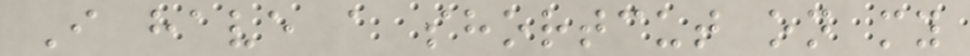I have a shortcut on my
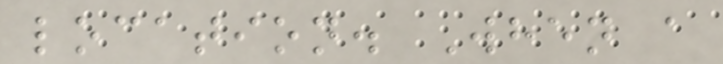location. When a
